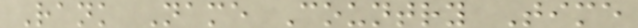Rank Name Country Time
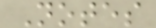Notes
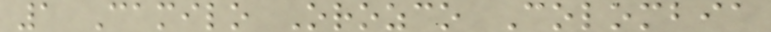1 Camilo Orozco Colombia
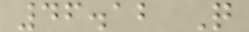46.12 Q
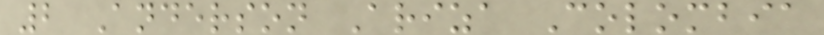2 Anderson Ariza Colombia
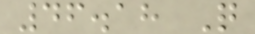46.18 Q
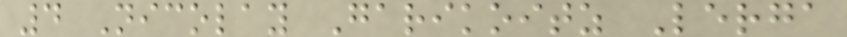4 Nicolay Garikoitz Lerga
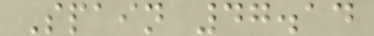Spain 47.14
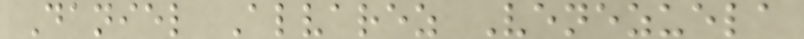Daniel Alvarez Venezuela
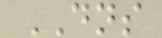DNS
